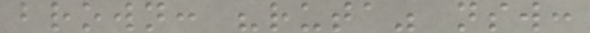brown: "ruta" nsw:
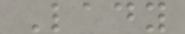Lady
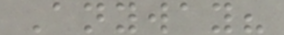Anyway?
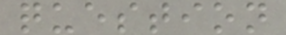question
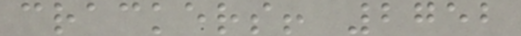crackers! 2752
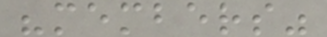"members"
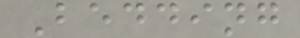Bedding
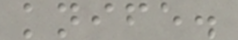knife.
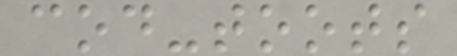cod-toots
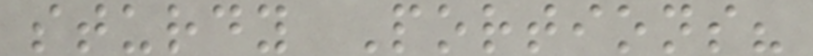sturdy Portions?
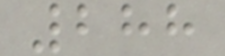288
